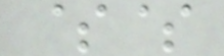$$
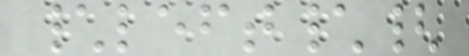\left\{
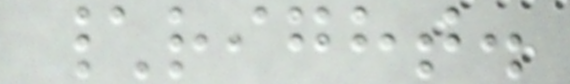\right.
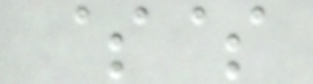$$
